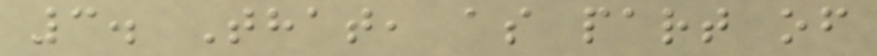3. That, as part of
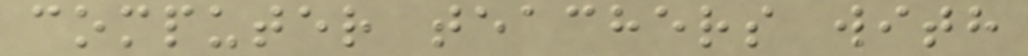computer teachers with
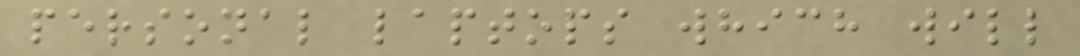personal laptops which will
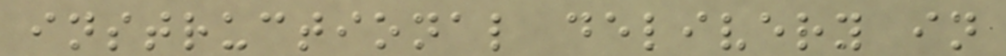instructional delivery in
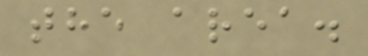the area.
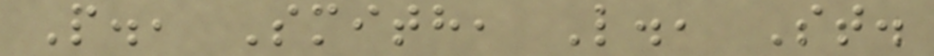P., Smith, L., St.
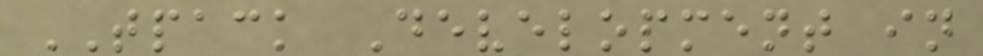TPACK Development in
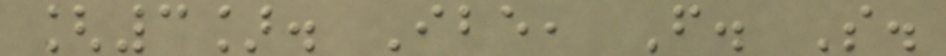[3]. Ibe, F. S.
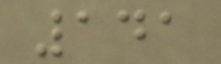141
